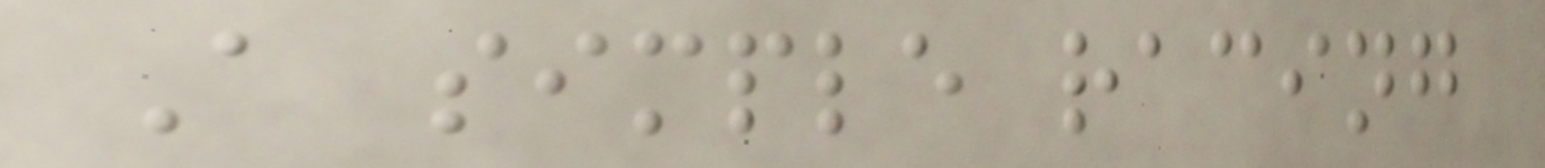A simple racing
